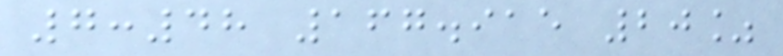7:48 167.915 20%
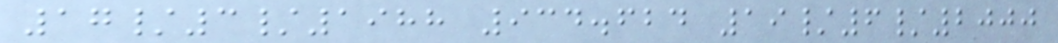17/3/1988 934.624 19/6/2000
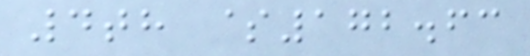4th $172.63
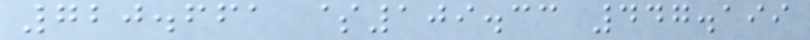720.661 $109.33 447.199
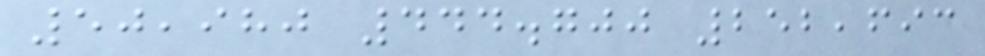50,980 444.700 252,693
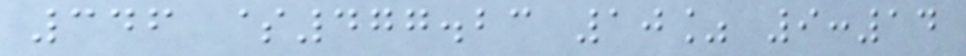346 $477.23 10% 9:14
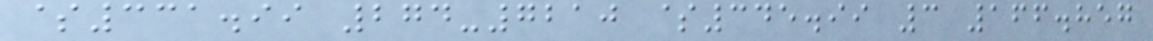$331.99 274-7210 $345.99 3 166.857
